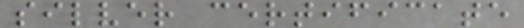silver certificate
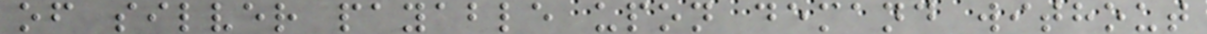of silver payable upon demand without
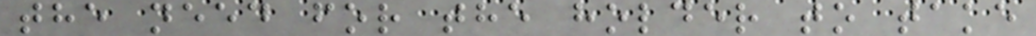the need for the holder to take
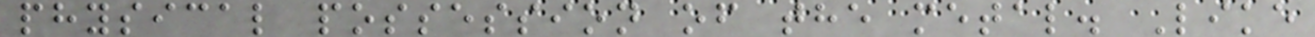physical possession of the metal. Like
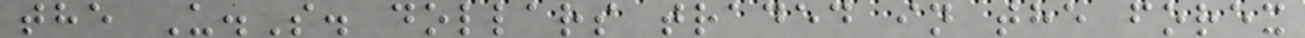the U.S. dollars traded in the forex
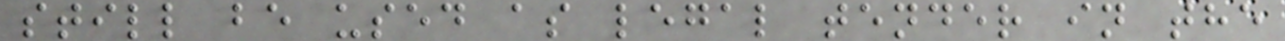still be used as legal tender in the
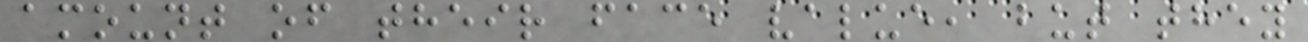amount of their face value, but they
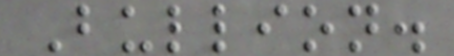Bullion.
